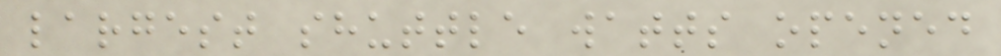largest shuttle watts opened
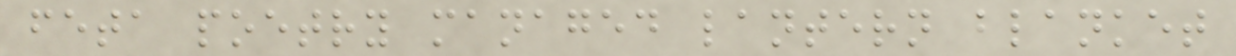feta poetry managed lantern blanket
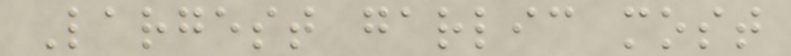Largest garlic most
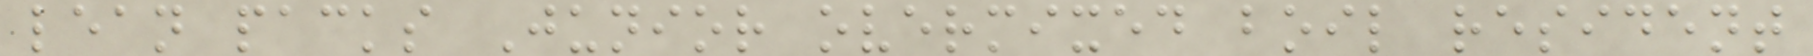lean packs Junior overmixed boil resident
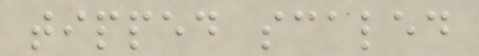tipped scaled
